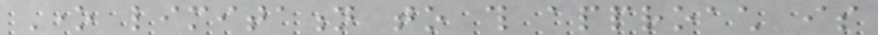One limitation to this approach is
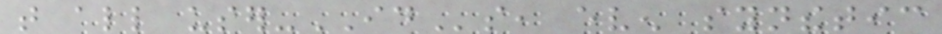that all user-IDs, even synthetic
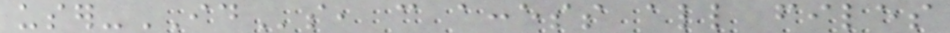user-IDs, can access all files
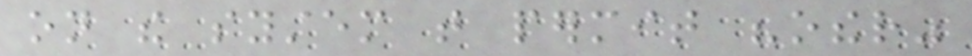on the system that permit "other"
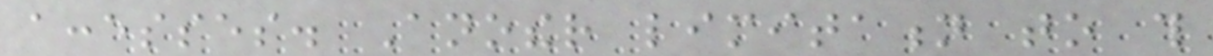accesses. Another limitation to this
